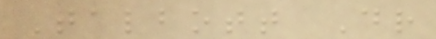Talbott Dr
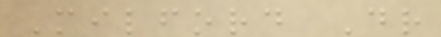Milford Dr
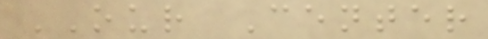OUR Center
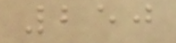250
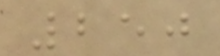250
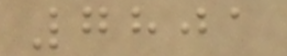7801
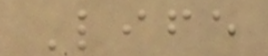Life
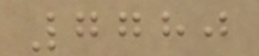7780
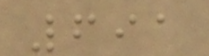691
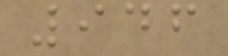946
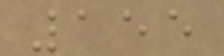155
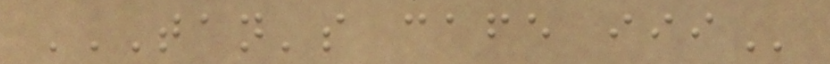TAN'S CAFE III
